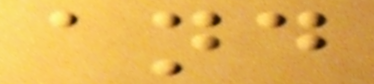and
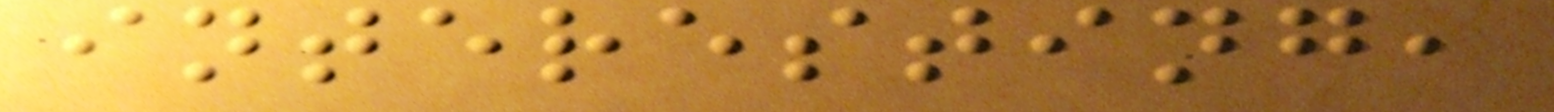interesting,
